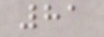81
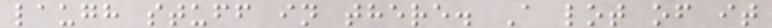laugh stuff in there. A lot of it
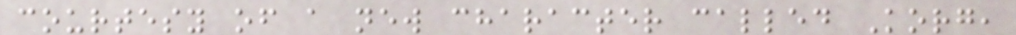courtesy of a new character called Korg,
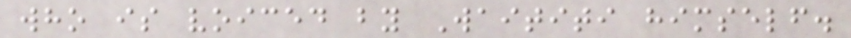who is voiced by Waititi himself.
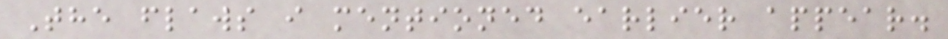The flaws i mentioned earlier appear.
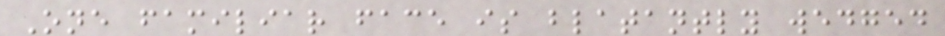One familiar face is blatantly wedged
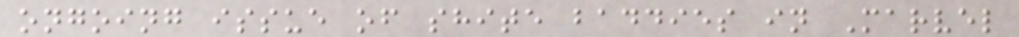ongoing issue of shite baddies in Marvel
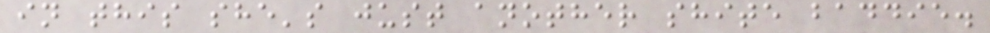in this she's just another shite baddie.
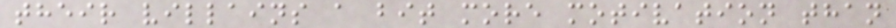their villains a bit more motivation than
